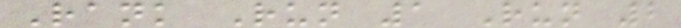Rank Run 1 Run 2
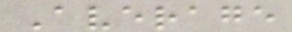Average
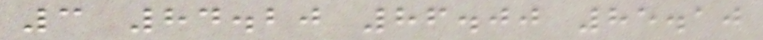3 84.20 86.00 85.10
